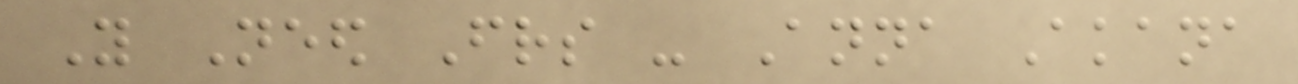You Need Friends - Anna Akana
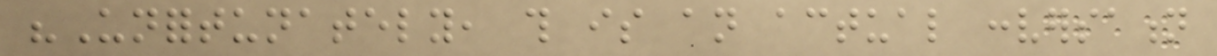"Unfortunately, this is an actual conversation
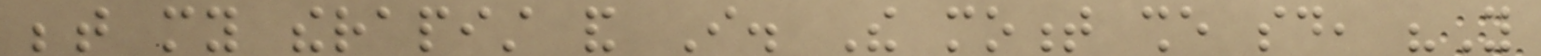between my therapist and I. The moment she said, "You
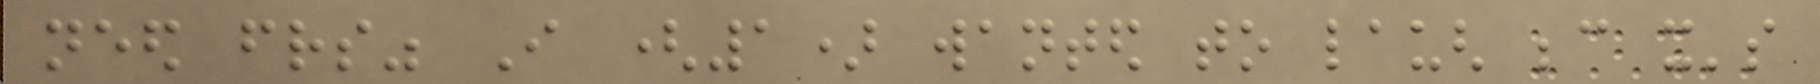need friends" I (1) wanted to laugh because it's
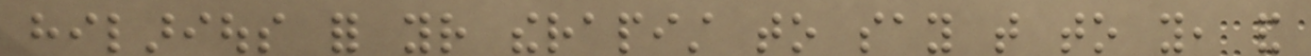hilarious for your therapist to say that to you, and
